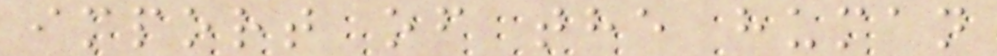import of the human
